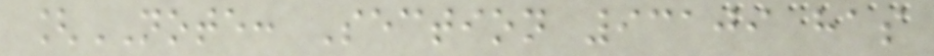[NOTE: Section 93109 has
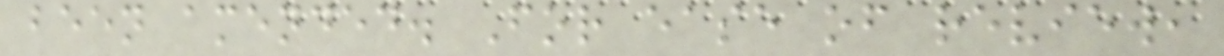been amended. For ease of review,
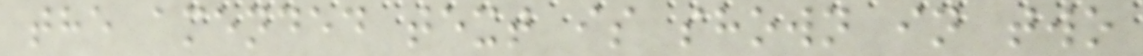the amended text is shown in two
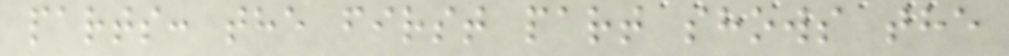parts: the first part shows the
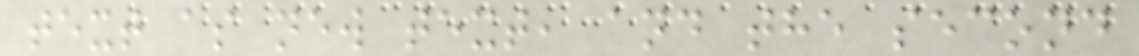text as new text, and the second
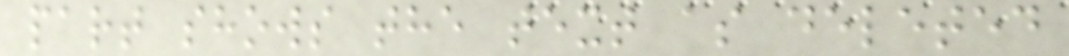part shows the text as deleted
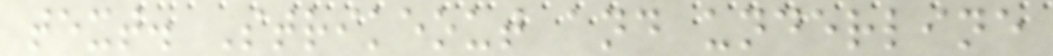text. Strikeout and underline
